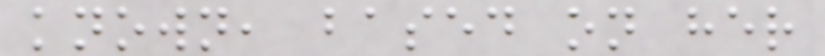known, based on her
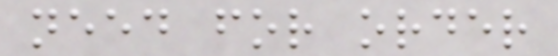need for order
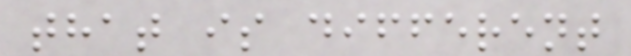that is different
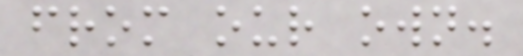from our own.
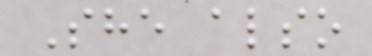She also
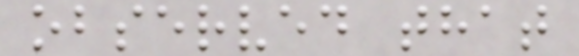observed that
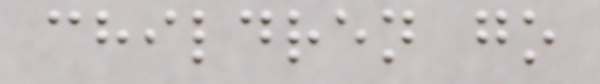children go
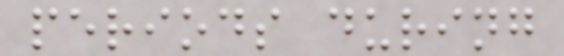periods during
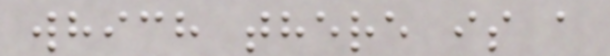which there is a
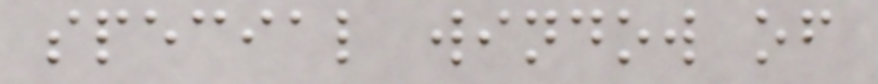special window of
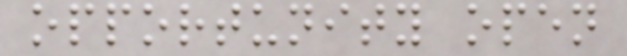opportunity open
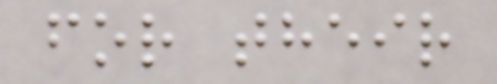for their
